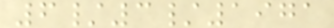6/3/1971
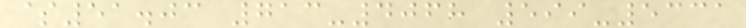$51.03 713-4068 599-5331
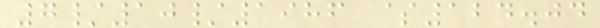7/10/1986 $124.04
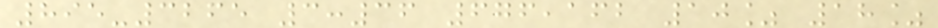895-3265 3:36 676,162 10% 18%
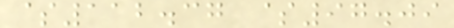$112.37 $97.09
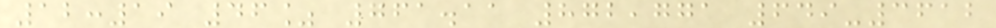12:19 46% 761.11 872,771 649-3612
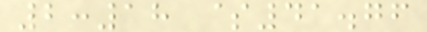2:18 $41.76
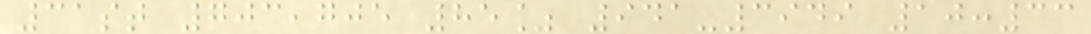31st 703,705 85% 941-3949 10:33
